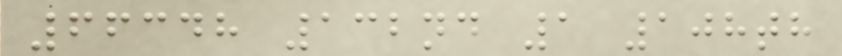66348 132nd 1 108th
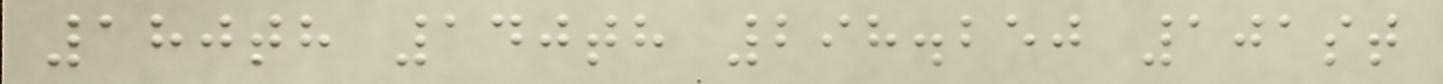180th 140th 298.250 101st
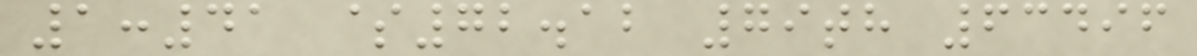1:41 $72.12 79th 63496
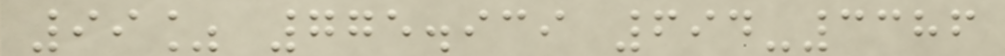99% 775.939 694-3386
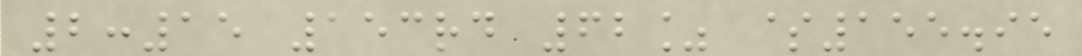2:15 153rd 62% $155.95
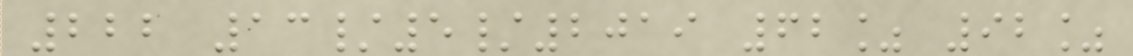222 13/5/2019 62% 92%
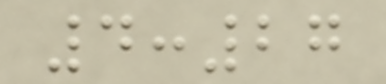4:27
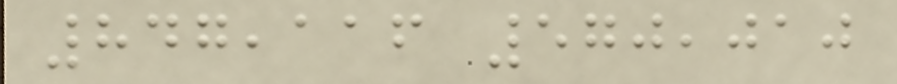847,116 570,010
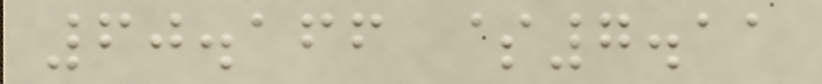60.166 $7.11
